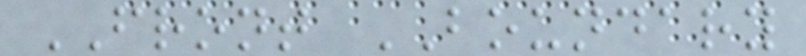FRONT BOUNDARY
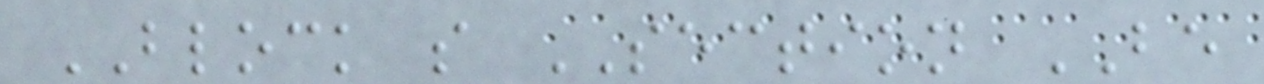BLOCK s SECTION BE
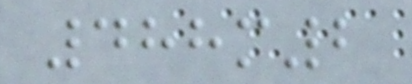488m2
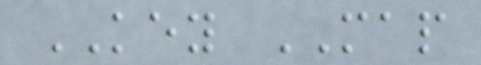KEY MAP
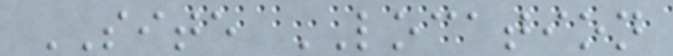SITE LOCATION
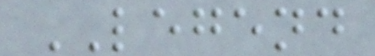LEGEND
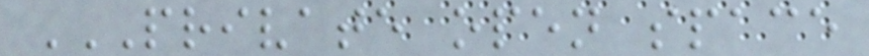PRIVATE OPEN SPACE
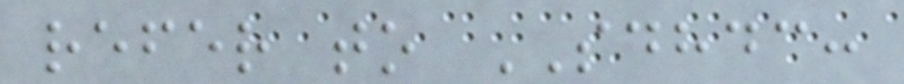refer to SDHDC:
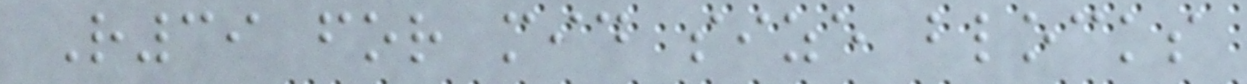R39 for mid size blocks
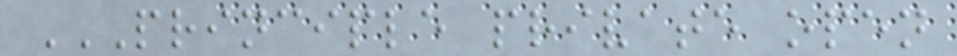PRINCIPLE PRIVATE OPEN
